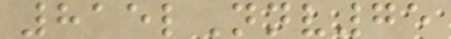815lNnv75
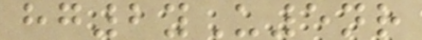hg2yU5nr
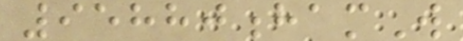95880hamW
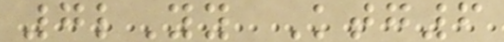7lYy Ktg6
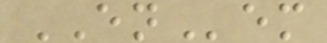ENem
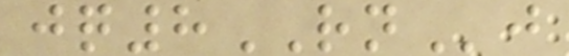jq8RNj
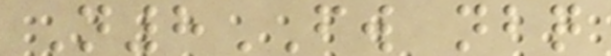N8FW nbq
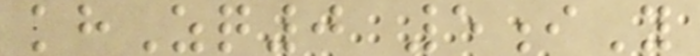khZq0 5iY
